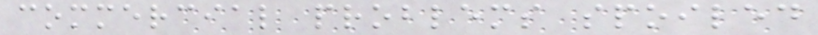commercial problems spoiled
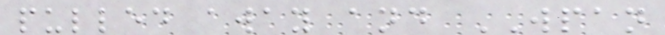pulled away and WPAN
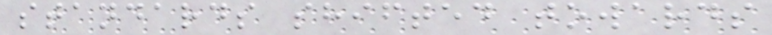standards shifted towards
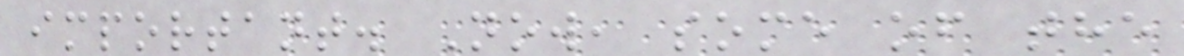important. Now, some of the
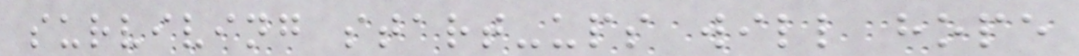surviving start-ups will hope
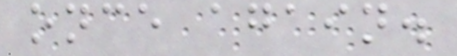once again.
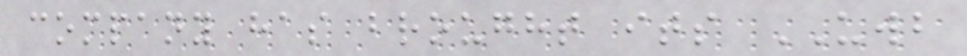company has brought its UWB
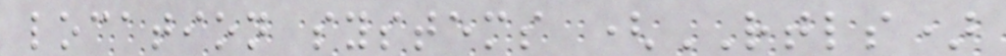location systems (RTLS)
